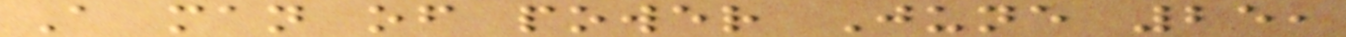A man of power June 25,
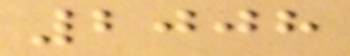2008
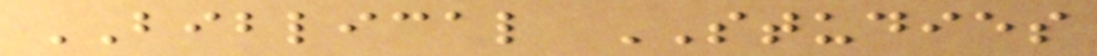BIBLICAL STUDIES
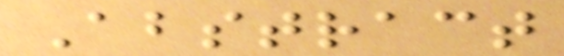Abstract
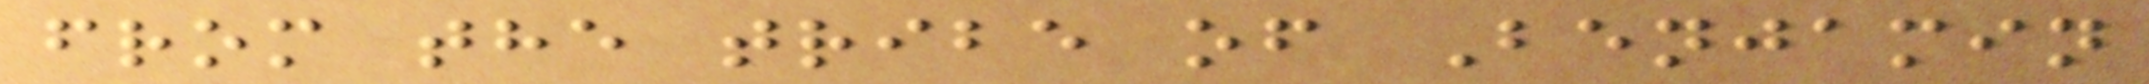from the tribe of Benjamin
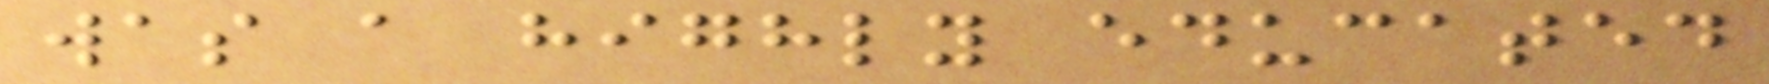was a highly educated
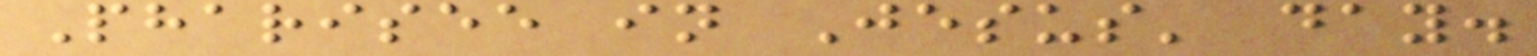Pharisee in Jesus' day.
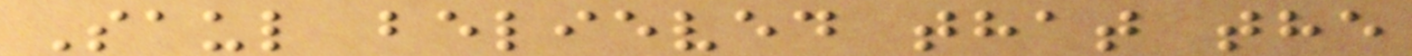Saul believed that the
